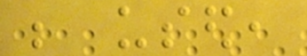be used,
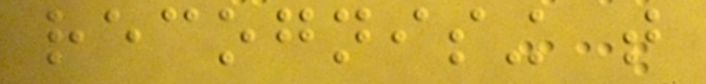recognising that
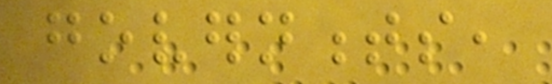governments,
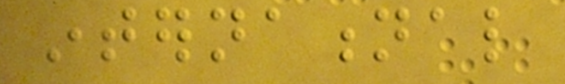international
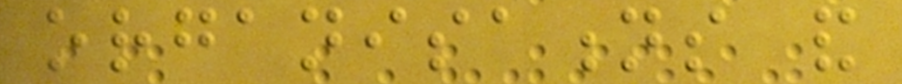organisations and
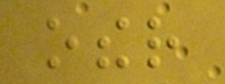other
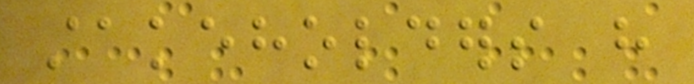stakeholders have
